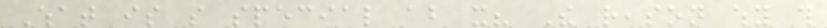What is so special about it? The reason why this
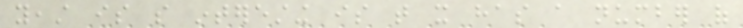yeast is so interesting is that it has a number of
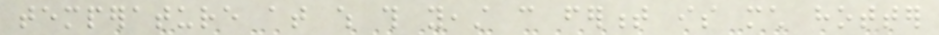temperature at which this yeast can ferment is much hotter
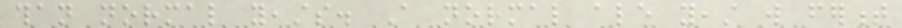than normal yeasts. A normal ale yeast will ferment
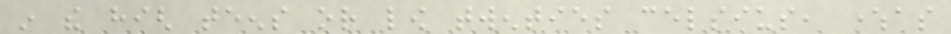in the high teens or low twenties celsius, whereas
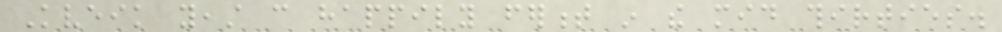Kveik yeast can happily ferment in the mid thirties.
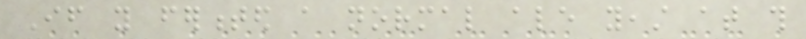If you fermented a normal ale yeast at this
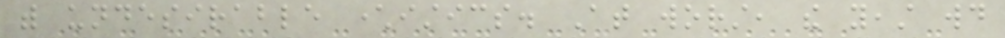with undesirable characteristics. At worst, the yeast would
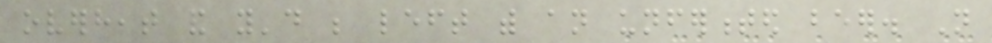overheat and you'd be left with an unfermented beer. Not
